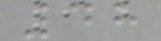48
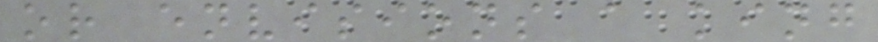or envisions a king
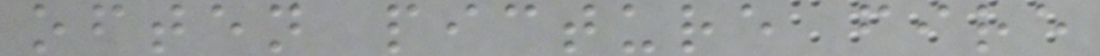often picture fire
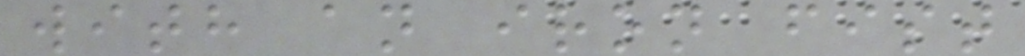with an iron fist
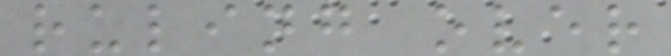ruling over
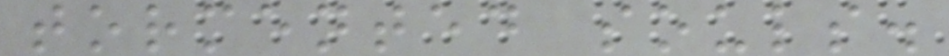tormented souls.
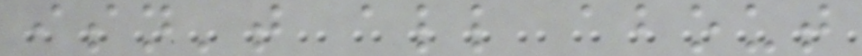isn't all about
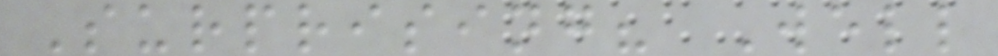Surprising? Well
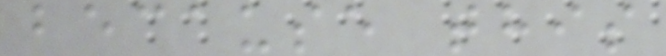because this
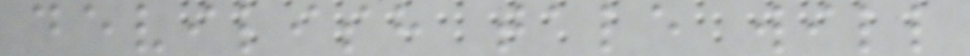devilish tale will
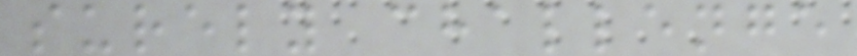surely challenge
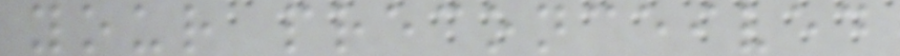your preconceived
